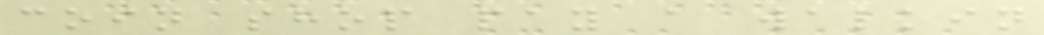coin shop pay a walkin
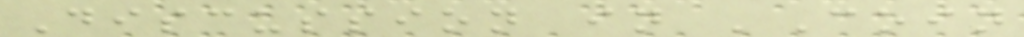Discussion in 'Coin
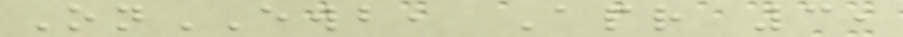OnEWB, Apr 3,
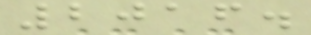2016.
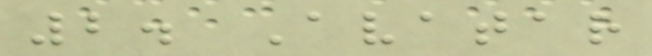2. Avatar
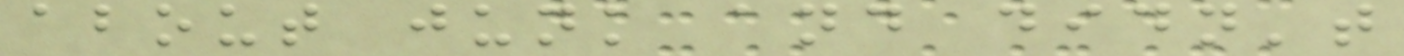about junk and didn't
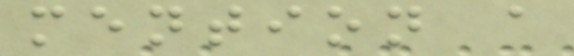mention a
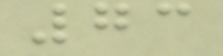73
